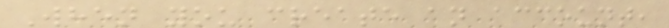When you create an account,
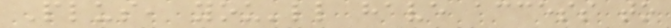Plus, you'll have access to
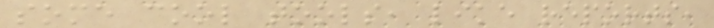some cool tools, like reports,
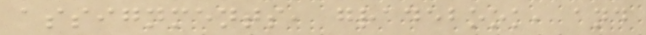assignments, gradebook, and
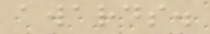awards.
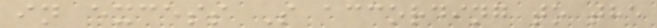in excess S according to the
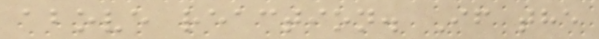above reaction. If the
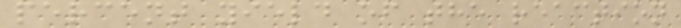percent yield of the reaction
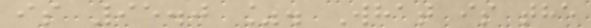is 95.0 %. What is the
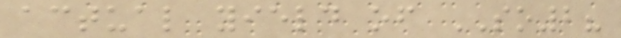actual yield of SO2?
